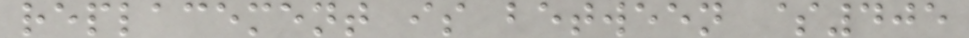replacement is between $405
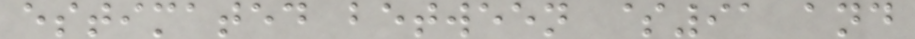estimated between $91 and
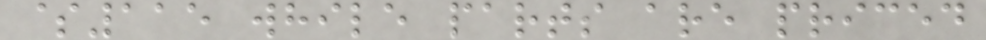$115 while parts are priced
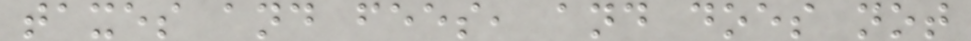taxes and fees, and does not
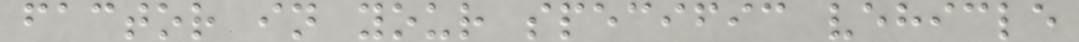factor in your specific vehicle
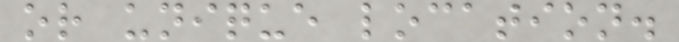or unique location.
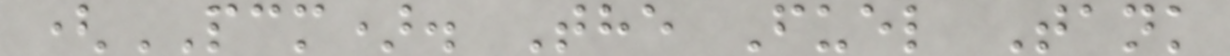(PCM). The Fuel Tank
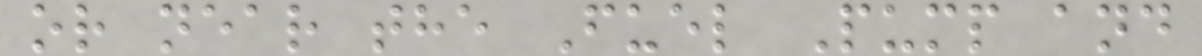or near the Fuel Pump and
